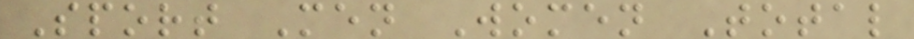Sport Men Women Total
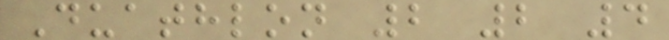Duathlon 2 2 4
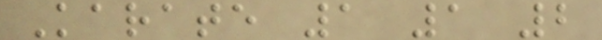Karate 1 1 2
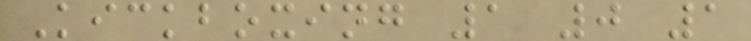Kickboxing 1 0 1
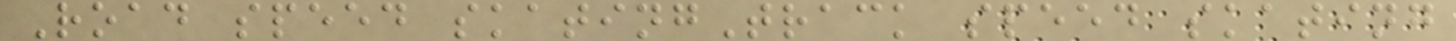Road speed skatingTrack speed skating
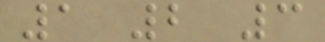1 2 3
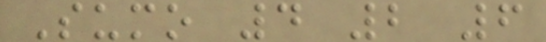Sumo 4 2 6
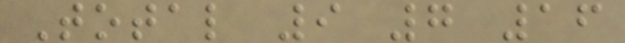Total 9 7 16
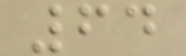64
